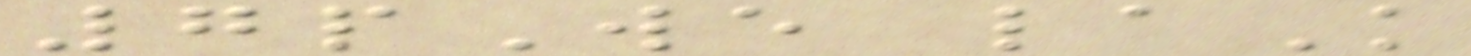7pWe laK
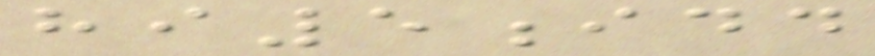hi5idd
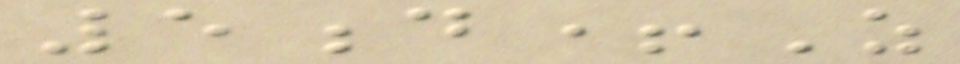5d+Z
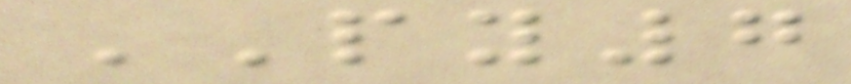PY7
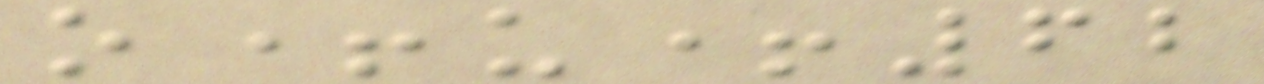o+u+62
